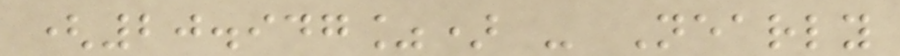(20.947%) - Nearly
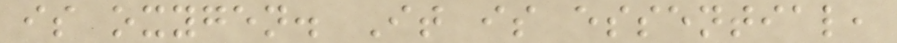is oxygen. It is essential,
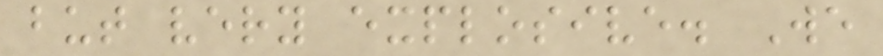but very explosive. We
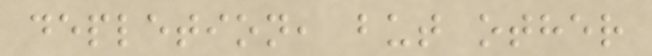depletion, but other
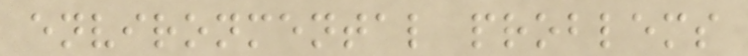environmental problems
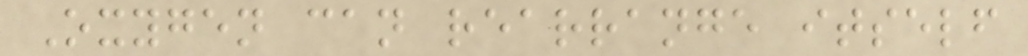Oxygen can rearrange itself
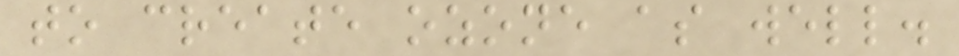to create ozone as well.
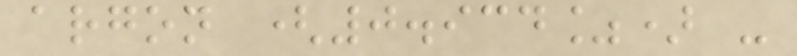argon (0.934%) -
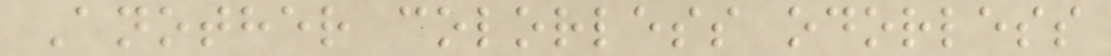Another colorless odorless
